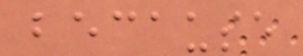because
